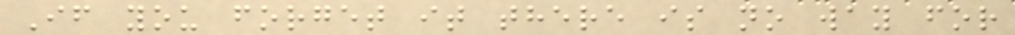If you forget it there is no way for
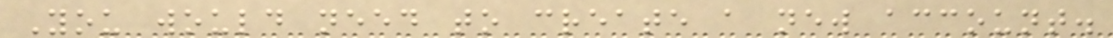You would need to create a new account.
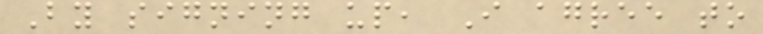By signing up, I agree to
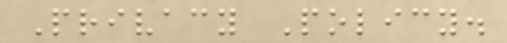Privacy Policy.
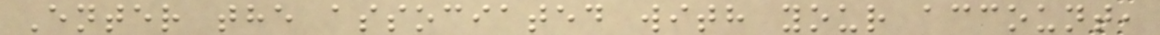Enter the associated with your account,
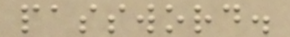password.
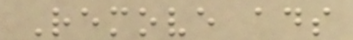Remove ads
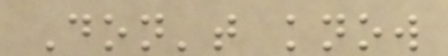Don't know
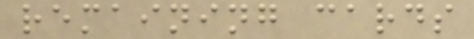remaining cards
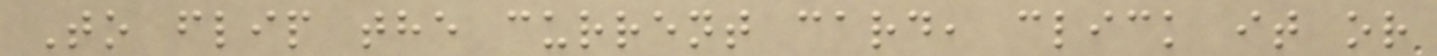To flip the current card, click it or
